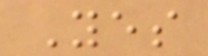Yes
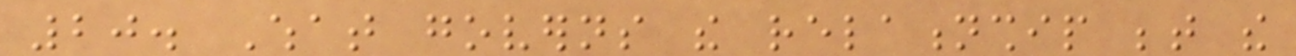20. What governs the relationship between the
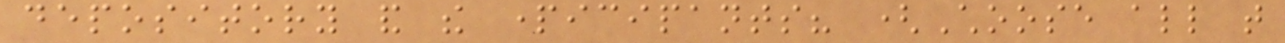depository and the participants? (Choose all that
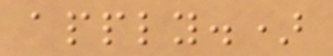apply.)
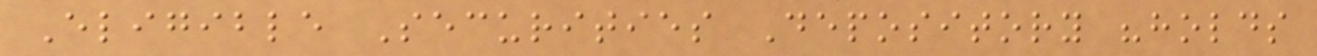Eligible Securities Depository "holds
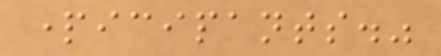participants."
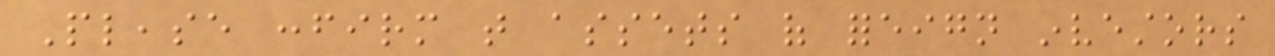Please confirm that assets of foreign investors
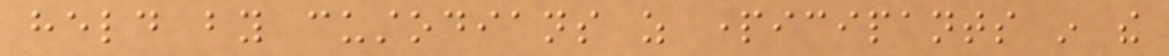held by custodians as participants in the
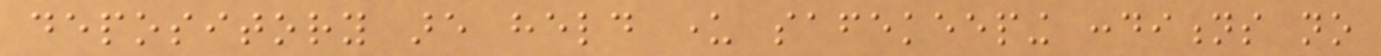depository are held under safekeeping conditions no
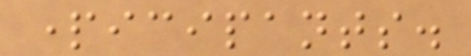participants.
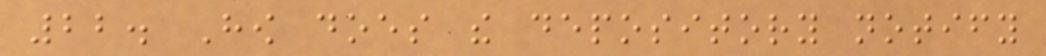22. How does the depository notify
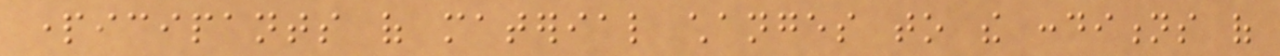participants of material changes to the conditions of
